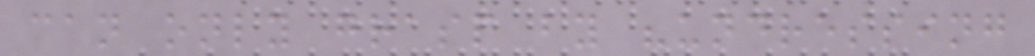can only grasp by "undressing
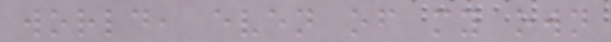world, even of my own
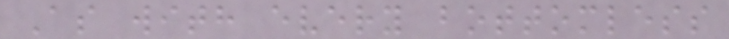As with every bottomless
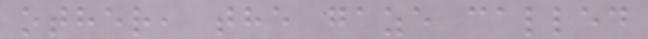other, the gaze called
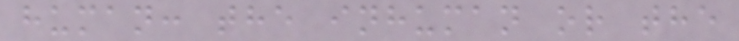human: the inhuman or the
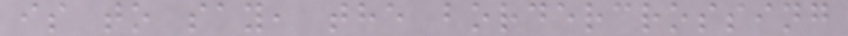is to say, the bordercrossing
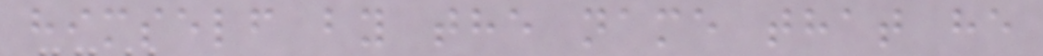himself by the name that he
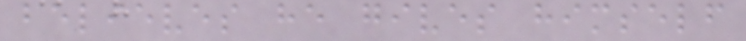believes he gives himself
